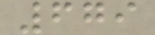679
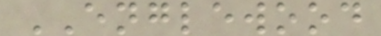ENGLEWOOD
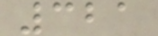321
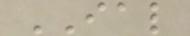IAL
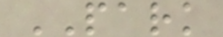PARK
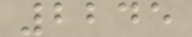2245
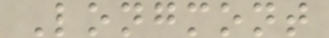Longmont
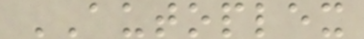AUTOPLEX
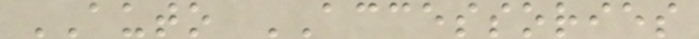AUTO ACCESSORIES
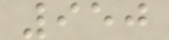950
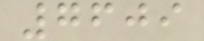7609
